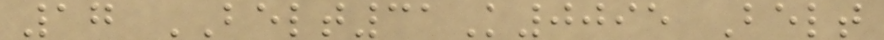17 BELT31K0095 Belt
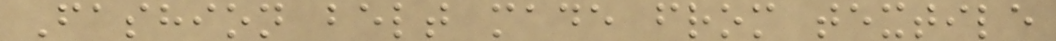Fashion belt made from textile
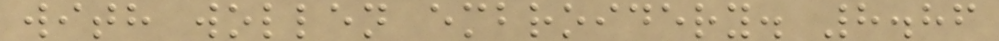with wollen embroidery. 8.86
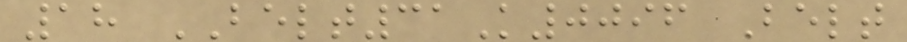18 BELT31K0096 Belt
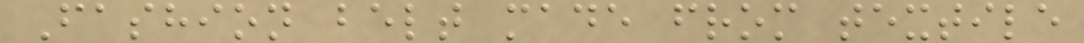Fashion belt made from textile
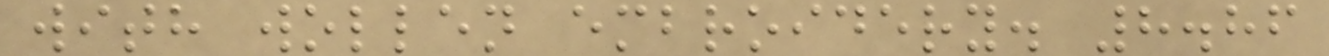with wollen embroidery. 8.86
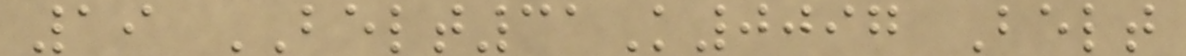19 BELT31K0097 Belt
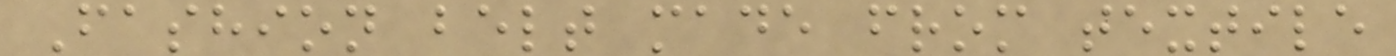Fashion belt made from textile
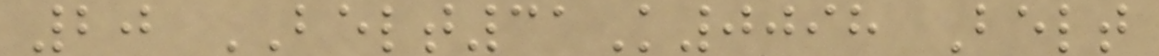20 BELT31K0098 Belt
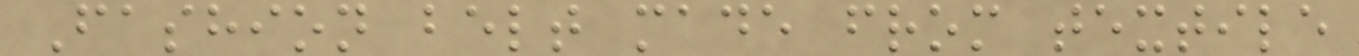Fashion belt made from textile
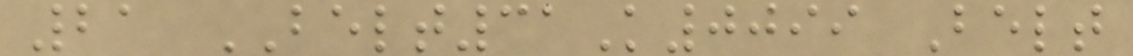21 BELT31K0099 Belt
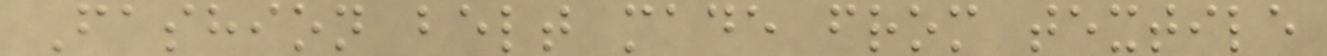Fashion belt made from textile
